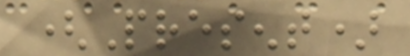(Present)
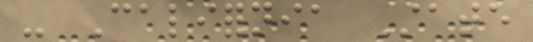- California State
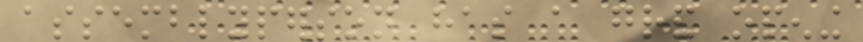assemblyperson has a grand opening
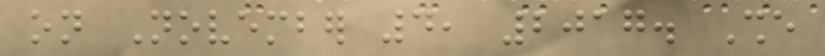on November 4, 2017. She
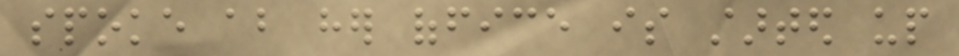spoke about her office is started up
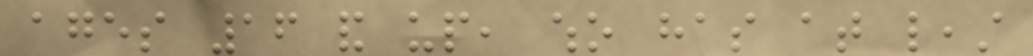ages 16 and up, who has at least
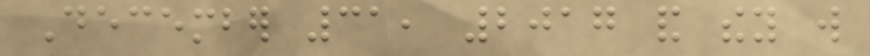December 31, 2017 and they will
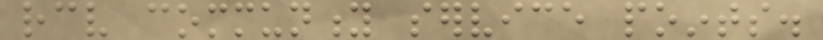receive community service points.
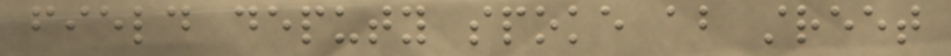field deputy spoke about street
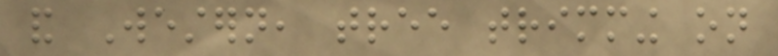and Western, tree trimming on
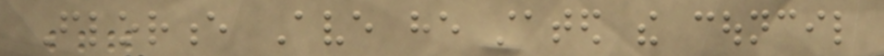Florence Ave he stated the council
